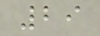29
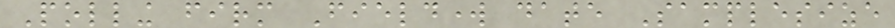Polling firm Fieldwork date Samplesize
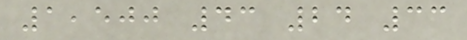1,500 43 24 33
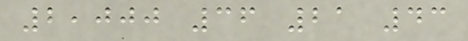2,000 36 21 43
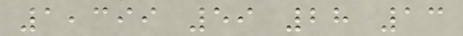1,399 59 28 13
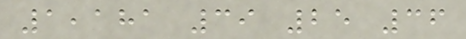1,181 39 25 36
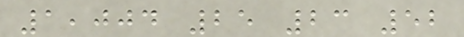1,004 25 23 52
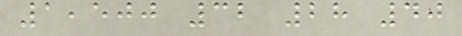1,500 32 28 40
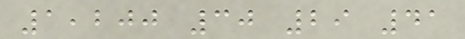1,200 30 29 41
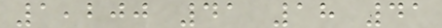1,200 41 18 41
